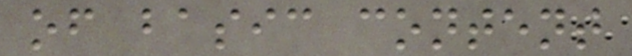of basic content
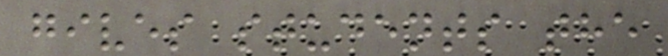gives students the
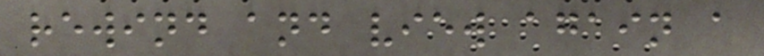rewind and view again a
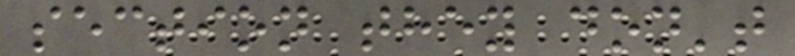section they don't
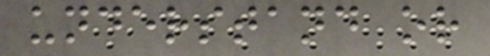understand or
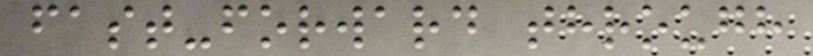fast-forward through
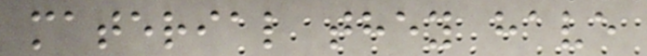material they have
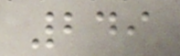249
